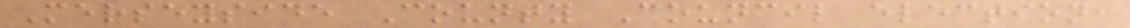Merseyside County Council election,
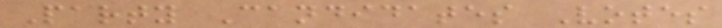Party Candidates Votes
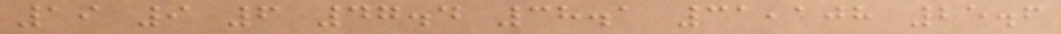19 9 6 47.4 38.1 31,108 25.6
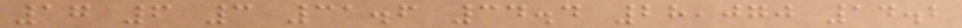17 6 3 31.6 34.4 28,070 14.2
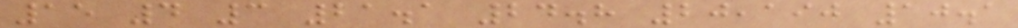15 4 3 21.1 24.8 20,190 10.1
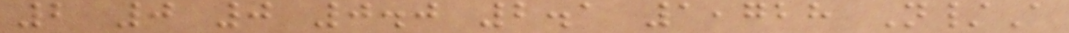2 0 0 0.0 2.1 1,728 N/A
